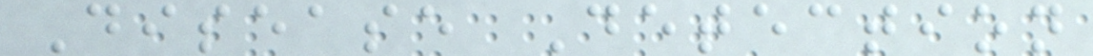Disease Detection
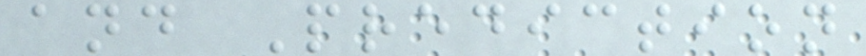and Prediction
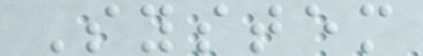System
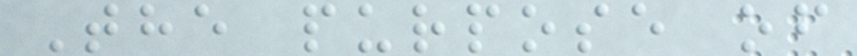The purpose of
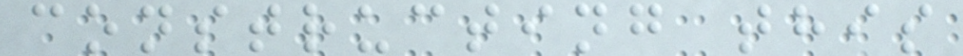constructing this
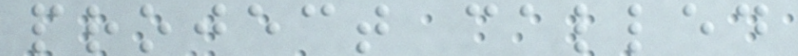project called
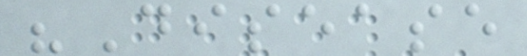"Disease
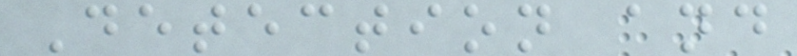Detection and
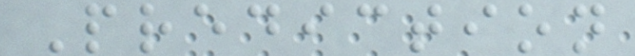Prediction
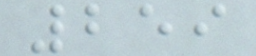259
